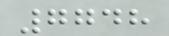7748
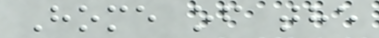Home of the
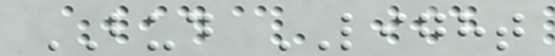BUD LIGHT
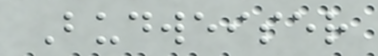Budweiser
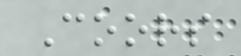Coors
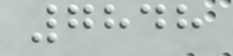7848
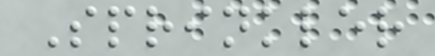Sprinkler
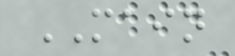MAIN
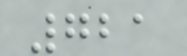721
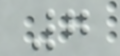7
